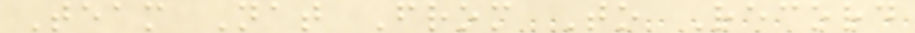Team Nat From To Record
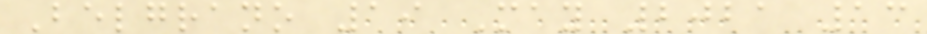Belgrano 19 May 2021 13
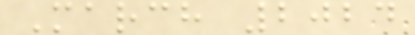March 2024
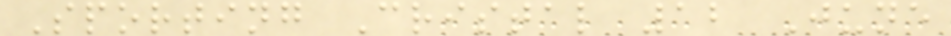Sporting Cristal 12 June
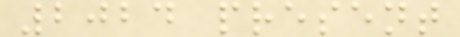2024 present
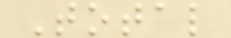Total
